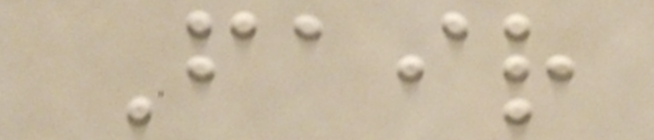Fair
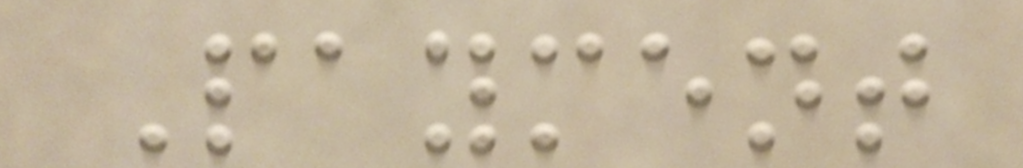Payment
